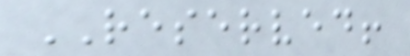RESERVED!
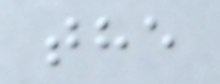the
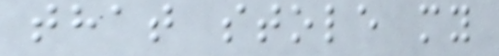that stole my
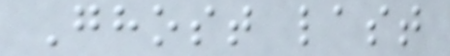Ghost last
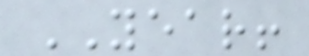YEAR!
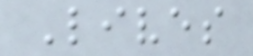Lives
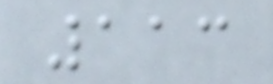113
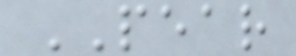PEAR
